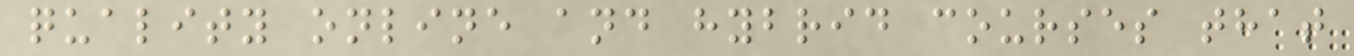quality online and hybrid courses that
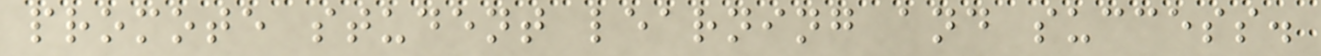promote student learning and success.
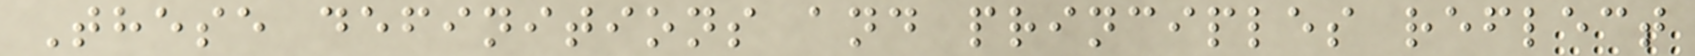These definitions and principles reflect
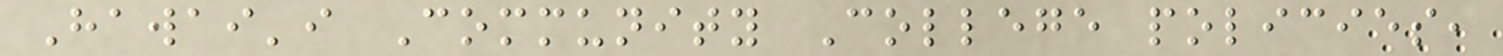Hawai'i Community College policies,
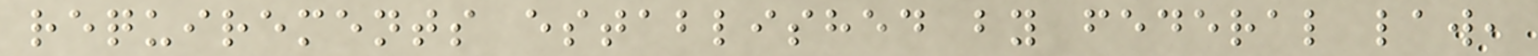requirements established by federal law,
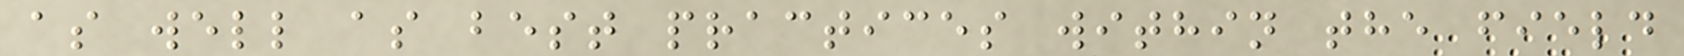as well as best practices within the field
